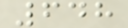648
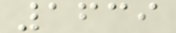1639
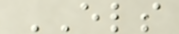ELS
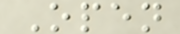Open
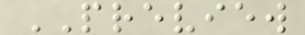PREVIEW
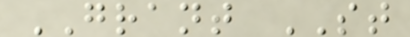GRANT ST
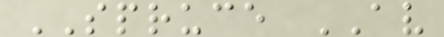SPRUCE AV
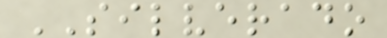SILVERADO
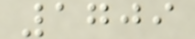1709
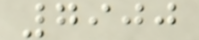7900
